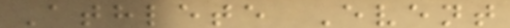Athlete Event
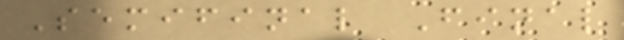Semifinal Final
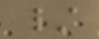/
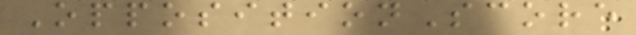OppositionScore
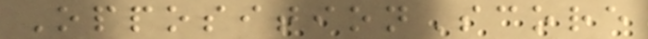OppositionScore
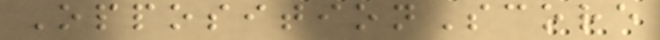OppositionScore
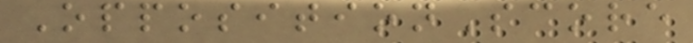OppositionScore
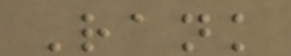Rank
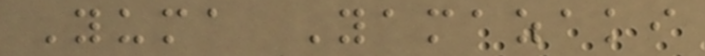Yuma Yamazaki
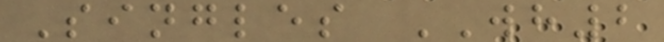Singles WH2
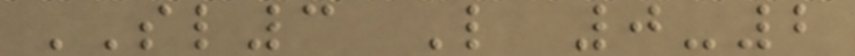SL3 L 0-2
